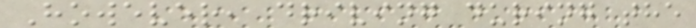However, driving during the
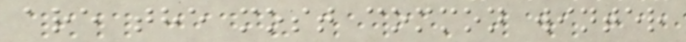are the most common winter
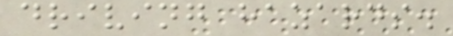driving hazards.
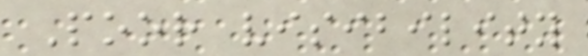Poor visibility
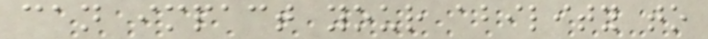can impact your ability to
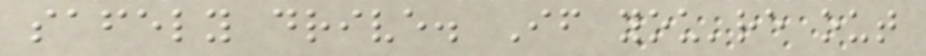safely drive. If you're out
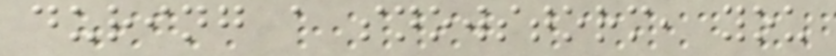during a snowstorm, you
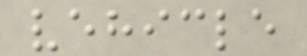vehicle
